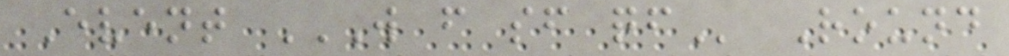Event W F SF QF Round
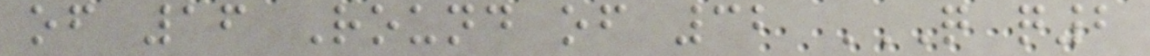of 16 Round of 32 Q Q2
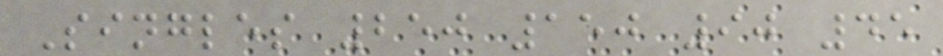Singles 250 150 90 45
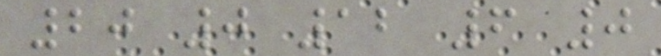20 0 12 6 0
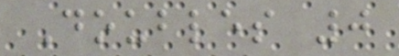Doubles 0
